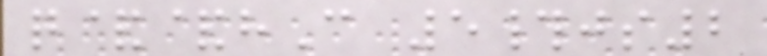q&&hC 5#js2
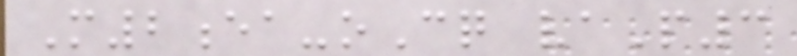M2ea-oCq vaP3
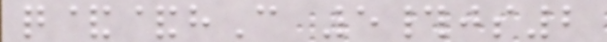q&&hC 5#js2
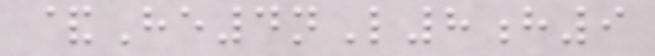&He4nL8h9
